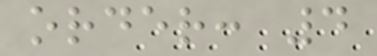order: 4
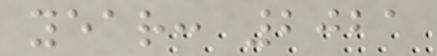year: 2021
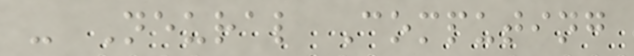- Neural Computing
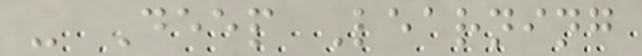- Deep Learning
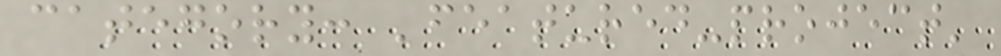category: 'featured-project'
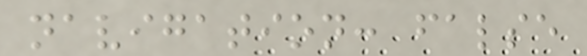navigation: false
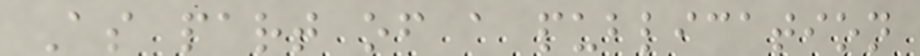As part of a publication
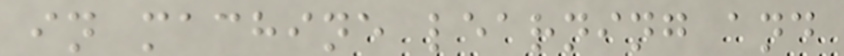in machine learning and
